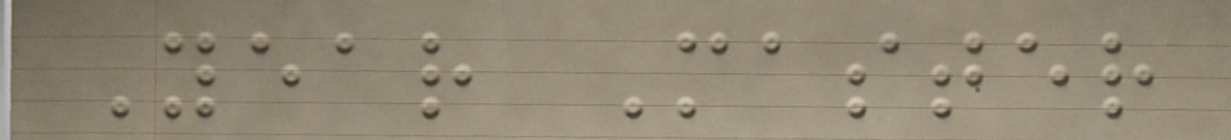Year Master
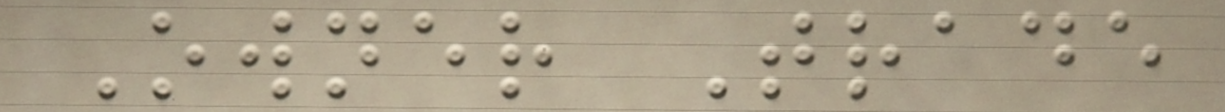Owner Trade
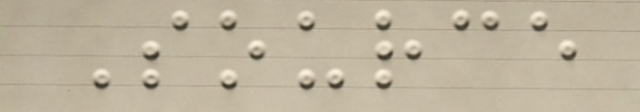Source
